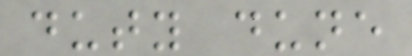duty dune
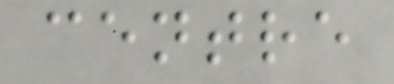centre
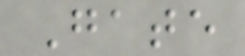Gate
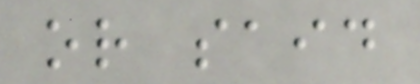or said
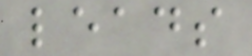leads
